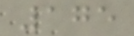175
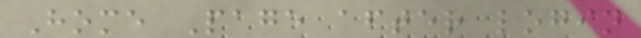Home Page after login
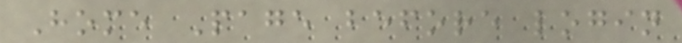Home Page before login
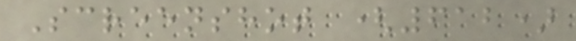Screenshot (612)
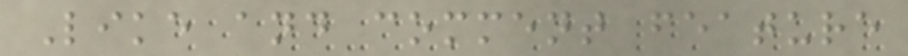Like and comment feature
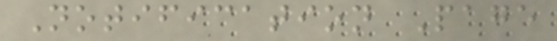Notification Page
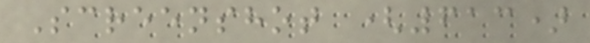Screenshot (613)
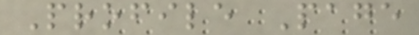Profile Page
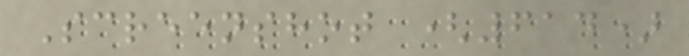Screenshot (614)
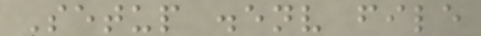Setup .env file
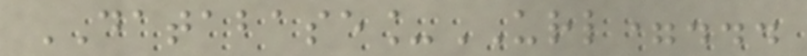DATABASE_URL=...
